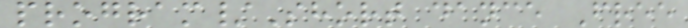program/Short dance Free
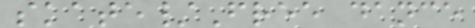skate/Free dance
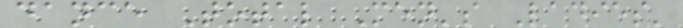dance Total Men's Ladies'
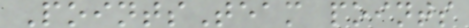PointsTeam points
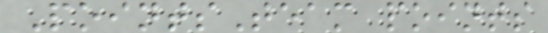PointsTeam points
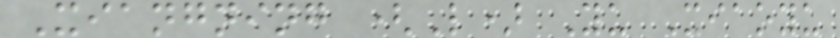Xiangning (L) Yu Xiaoyu
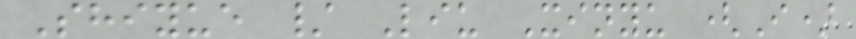Shiyue / Liu Xinyu (I)
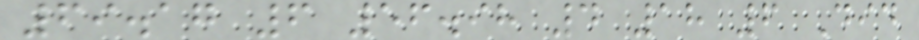69.17 6 56.98 4 18 6 Did
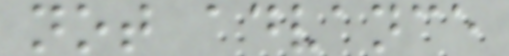not advance
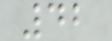42
